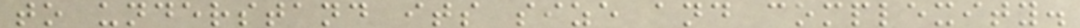to understand its size and complexity.
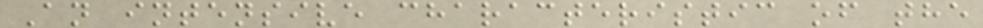An intensive characteristic of the
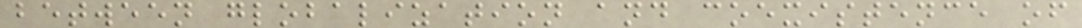between globalization and coexistence of
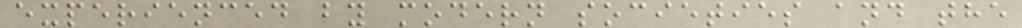experienced by modern societies and the
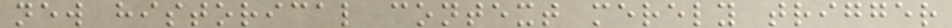new historical context merely trigger
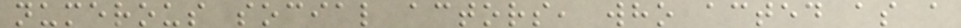numerous social actors, who acted as a
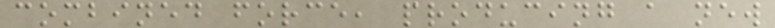combined force, producing a new
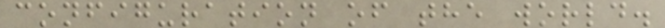configuration of the world.
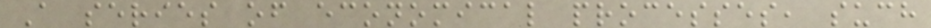A series of economical processes, such
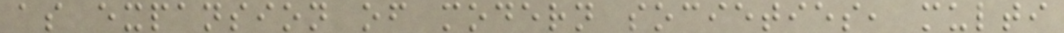as expansion of modern societies, multi
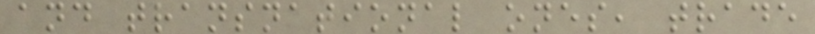and transnational ones, trade
